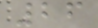26
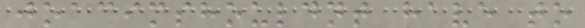joacimshouldnt have to
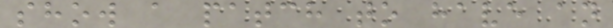show a patch to have an
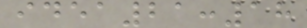idea21:18
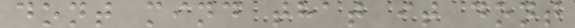dont mind that it dont
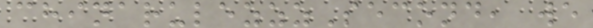chinarulezzzSecond, we
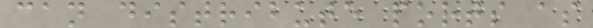can distribute ports as
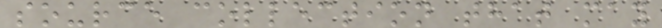source collection that may
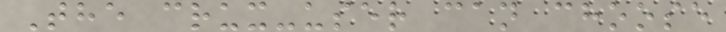The crux-user can choose
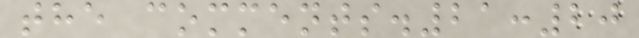the comments.21:20
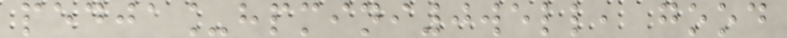pedja_hpmini0well, good
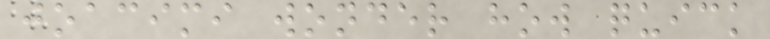joacimi wonder how quick
